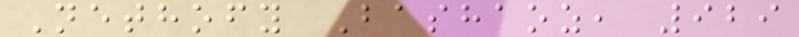Nethofy Bashaoz, 929
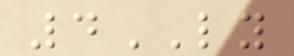4LY
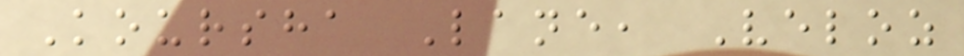Koursha Lane, Veloz
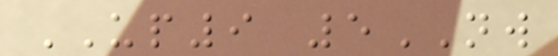UP9 5NW
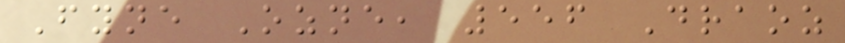Fyne Ozne, 556 Draoz
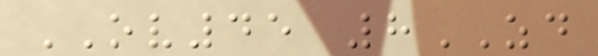OV45 8ZD
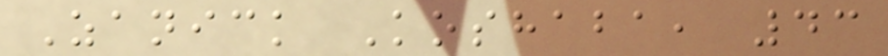Zanick Koshaba, 43
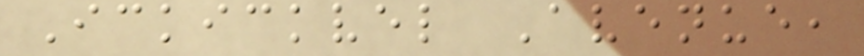Ickickvel Avenue,
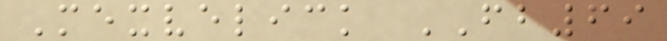Mexvelick FB69
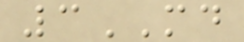3MD
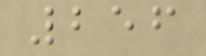256
